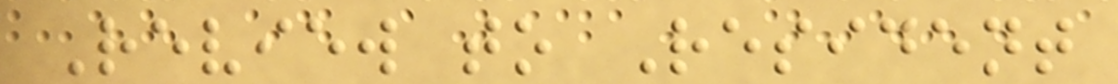Review to Resident
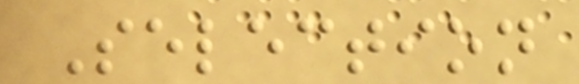Selection
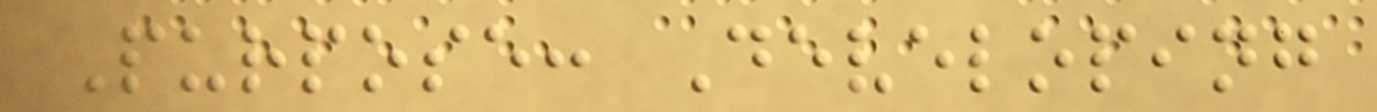Purpose: Developing
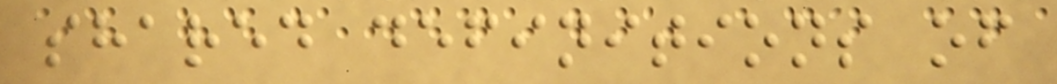shared definitions of
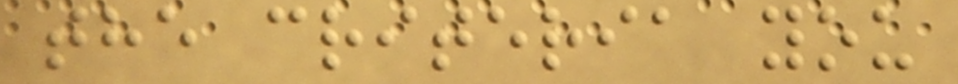the criteria you
